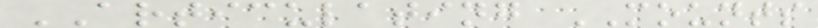ARTICULATING MOUNTS
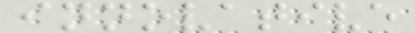innovative
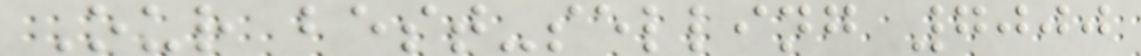Our best-selling 7000
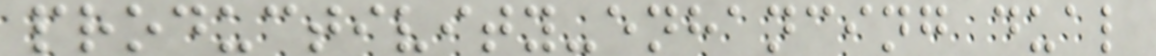productivity-enhancing dual
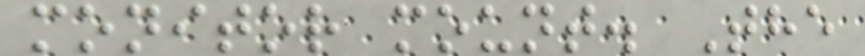monitor mount. The
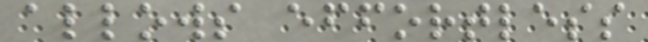allows effortless
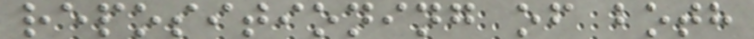repositioning of both
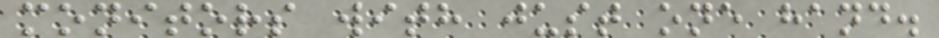monitors with just one hand.
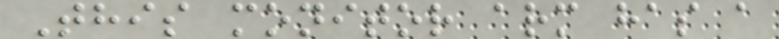This monitor arm has a
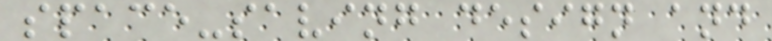space-saving design and
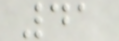41
